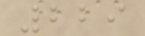229
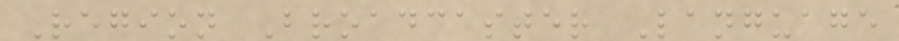Region Broadcaster Language
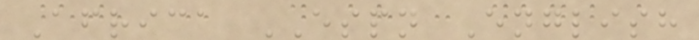Africa ESPN English
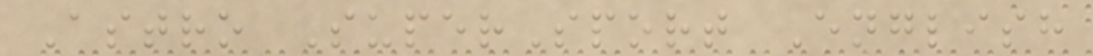Astro SuperSport English
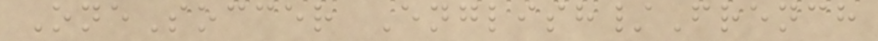OneSoccer English/French
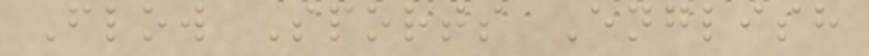Flow Sports English
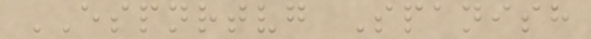ESPNRTVG Spanish
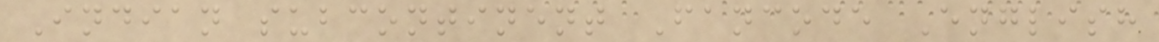Indian subcontinent Fancode English
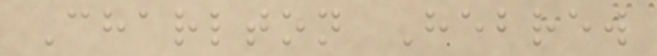Charlton Hebrew
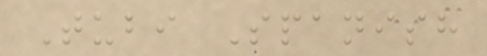Tubi Spanish
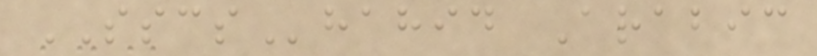SSCShahid Arabic
